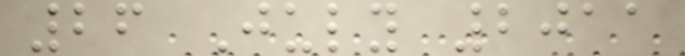26 July 2011
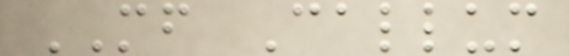MF Callum
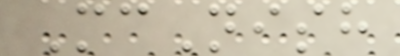McNish
